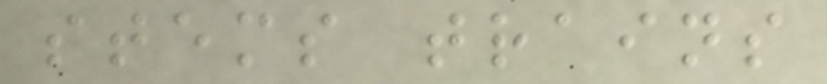stems trains
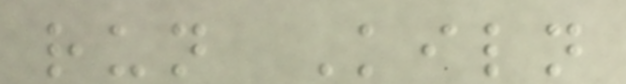run Kiln
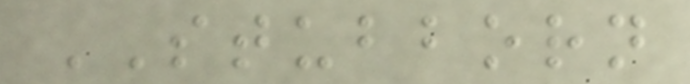STUBBORN
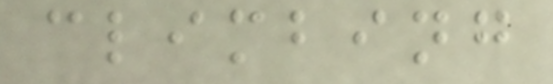climbing
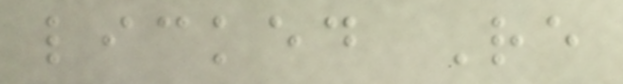licked Re
